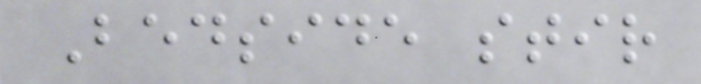Bedside stir
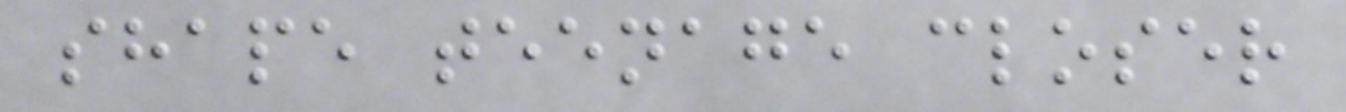shape teenage closer
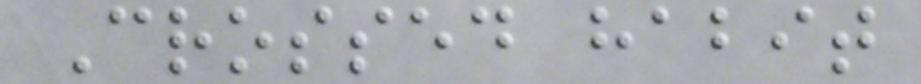Crossed habit
